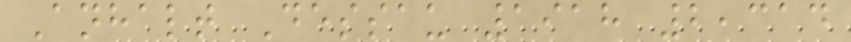Anhalt Dessau 1918 2,314
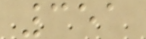351
